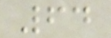64
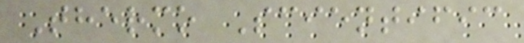Thermo Scientific
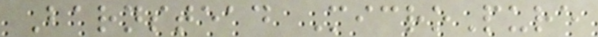Barnstead MicroPure
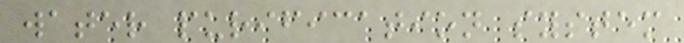water purification system
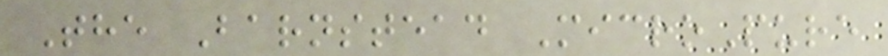The Barnstead MicroPure
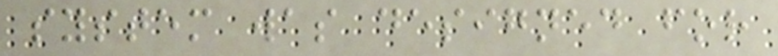system was designed for
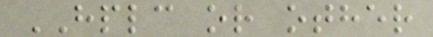HPLC or other
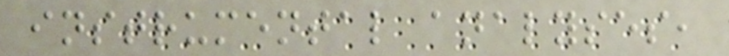instrumental analyses,
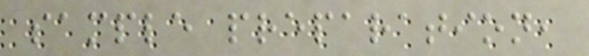sample preparation,
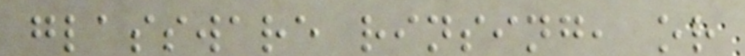glassware rinsing, or
